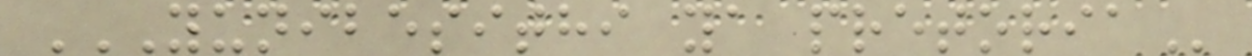YUNIBESITHI YA PRETORIA
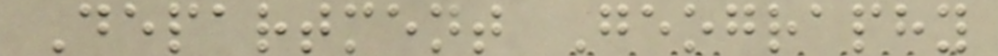Department Geography
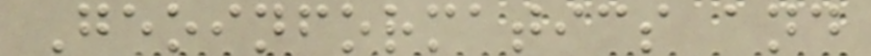Geoinformatics and
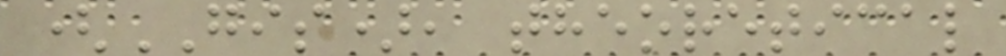(GIS), theoretical
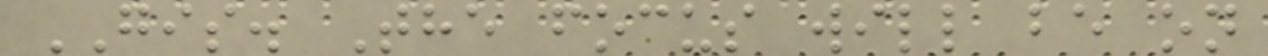GIS. The focus will be on
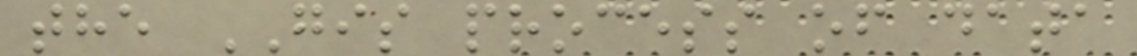the GIS process of data
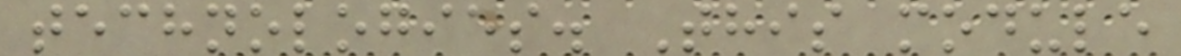technologies. This module
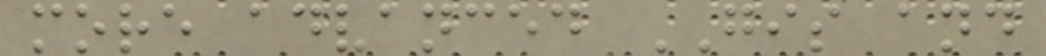more advanced GIS and
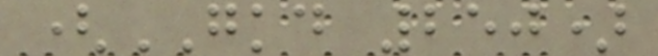(GKD 250)
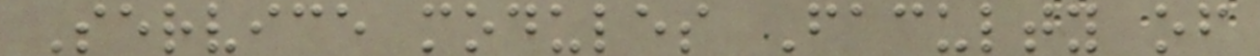Service modules Faculty of
